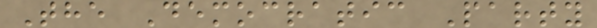The Democratic Party
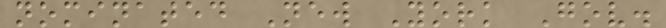nominated New York Gov.
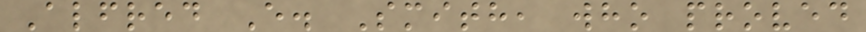Alfred E. Smith, who proved
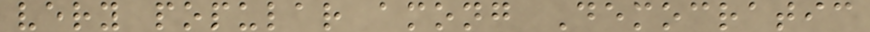very popular among Democratic
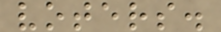voters.
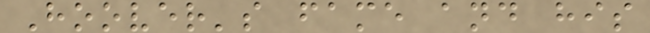Hoover's fame and his
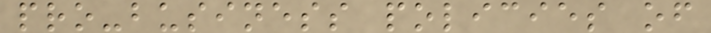pro-business policies of
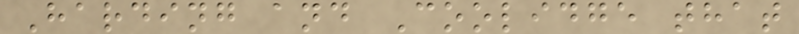Harding and Coolidge that
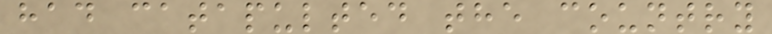had catapulted the country
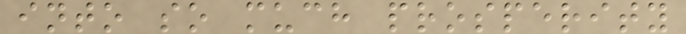into so much prosperity
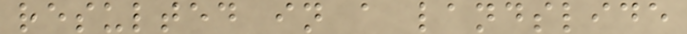resulted in a landslide
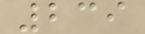239
